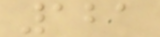121
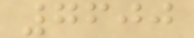7600
